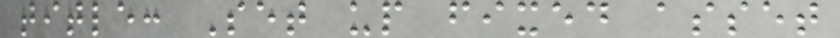title: Set up fixed asset
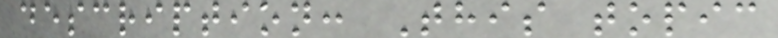description: This topic
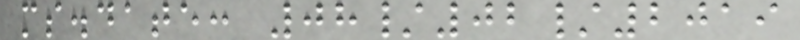ms.date: 08/02/2019
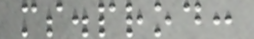ms.prod:
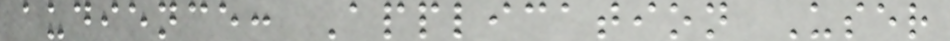audience: Application User
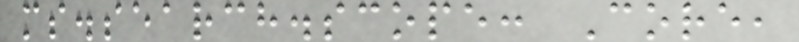ms.search.scope: Core,
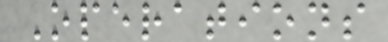Operations
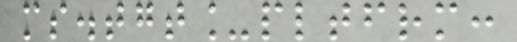ms.tgt_pltfrm:
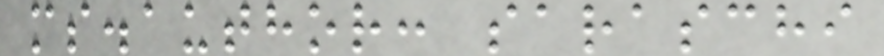ms.author: saraschi
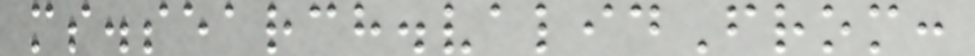ms.search.validFrom:
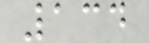134
